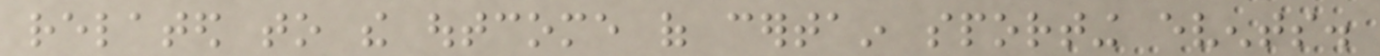related to the outcome of certain sporting events.
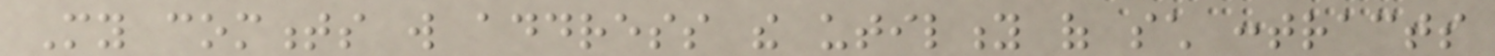My comments will address the utility of such contracts
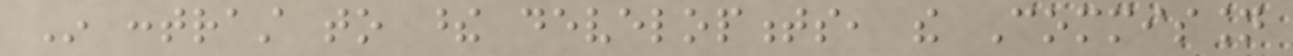In contrast to these developments, the Commission
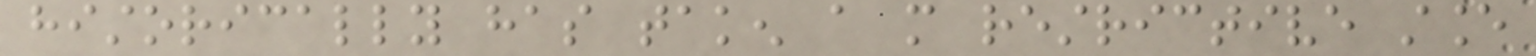historically has taken a more restrictive stance
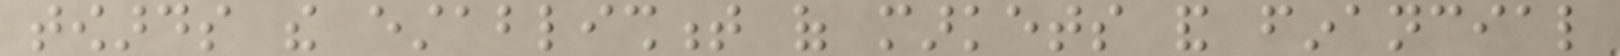towards the establishment of markets and financial
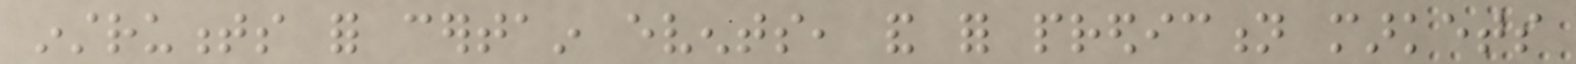instruments for certain events, and for prediction markets
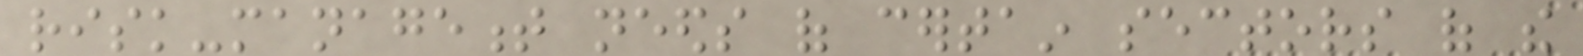risk-management needs of certain sectors of the
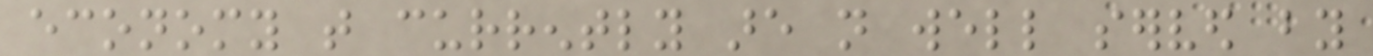economy that currently are not well served by
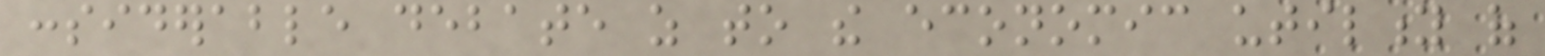considerable debate as to the economic utility of
